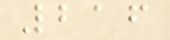216
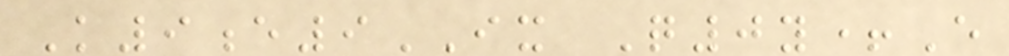K9e9IX Q0y+E
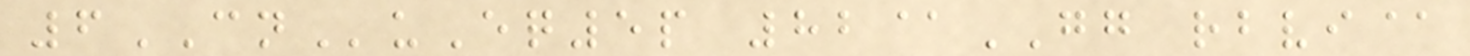6CNuEq5p 82@GG rbvi@
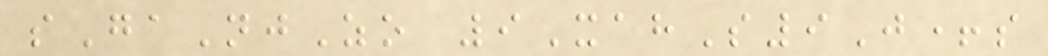sGaNjZo 9XahS9J+s
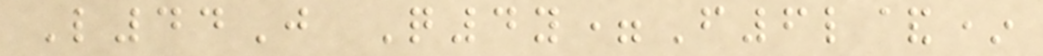L44J Q4y=F6l&*
